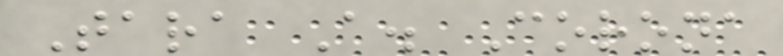Tara A. Corona
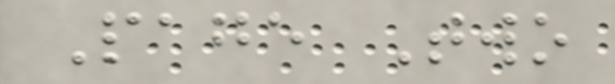Page Two
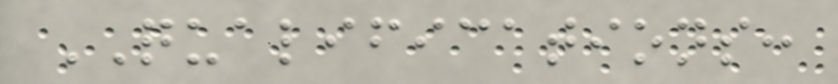QUALIFICATIONS:
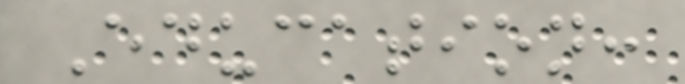Education:
